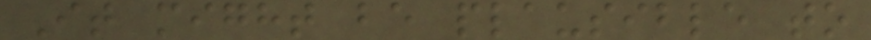It might be plausible to
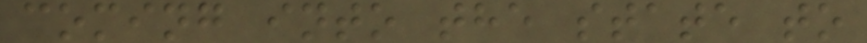coming into the state to
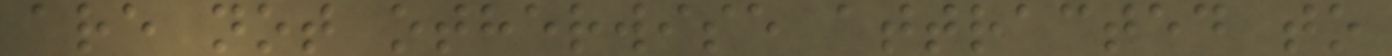are not otherwise attracted to
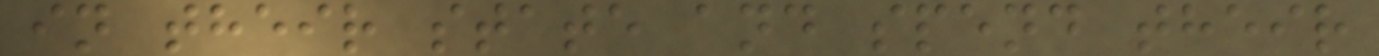in their state and spend their
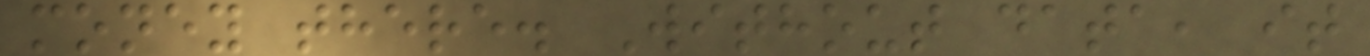money there. Without data, it
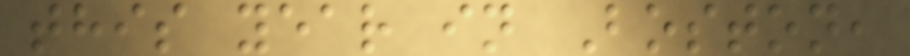this year in Boston,
